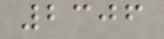2306
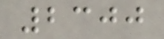2300
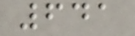641
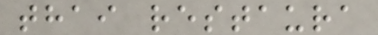thai restaura
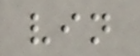vin
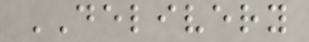DELIVERY
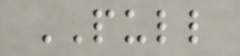PULL
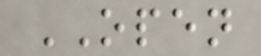OPEN
